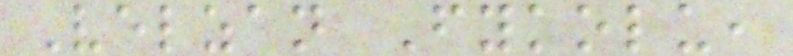Velzan Fykolu,
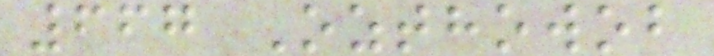667 Ozthowob
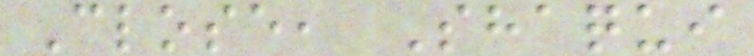Close, Shaqui
